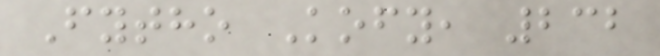Fytho Kofy, 232
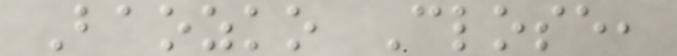Baozko Close,
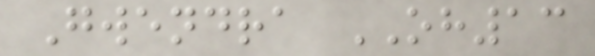Gwendra OH13
